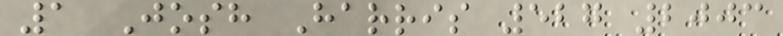1 Josh Harris 527 2003
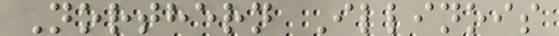Northern Illinois
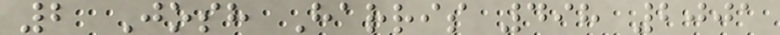2 Josh Harris 498 2001
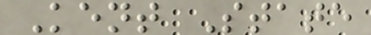Kent State
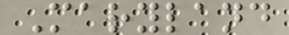Maryland
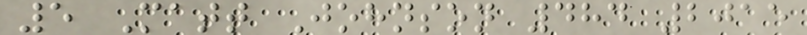5 Matt Johnson 484 2015
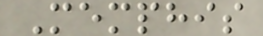Memphis
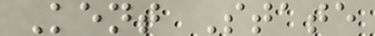Kent State
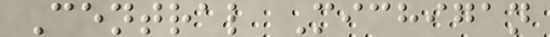Central Michigan
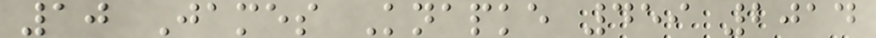10 James Knapke 459 2014
